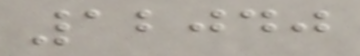12040
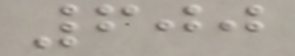600
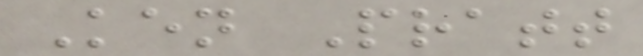Ken Pratt
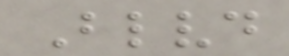Blvd
